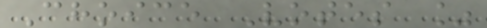Choice Votes %
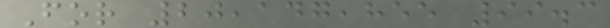For 20,147,855 99.3
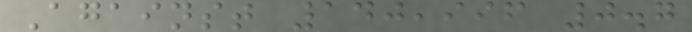Against 140,996 0.7
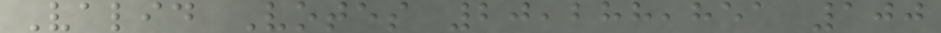Valid Votes 20,288,851 100
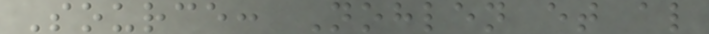Source: Nohlen et al
